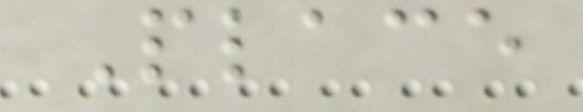Place
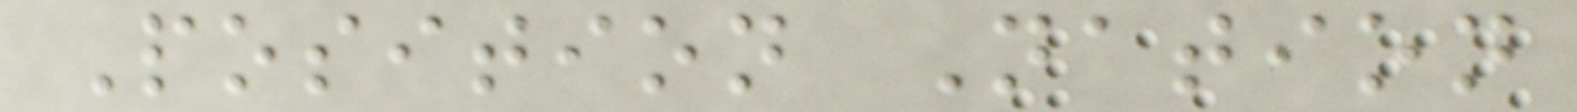Position Nation
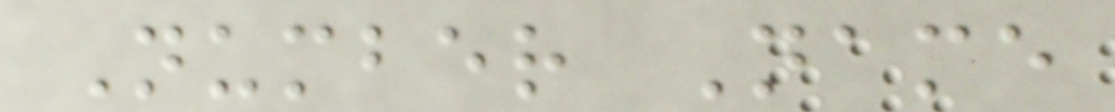Number Name
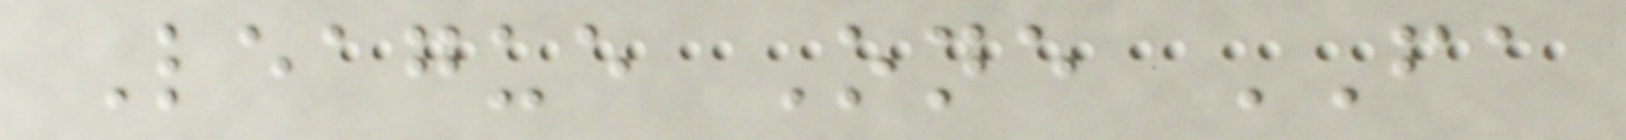League One FA
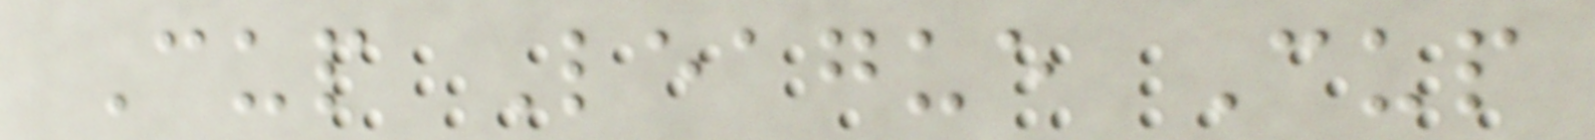Cup League Cup
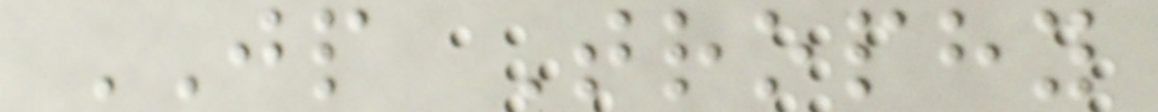JP Trophy
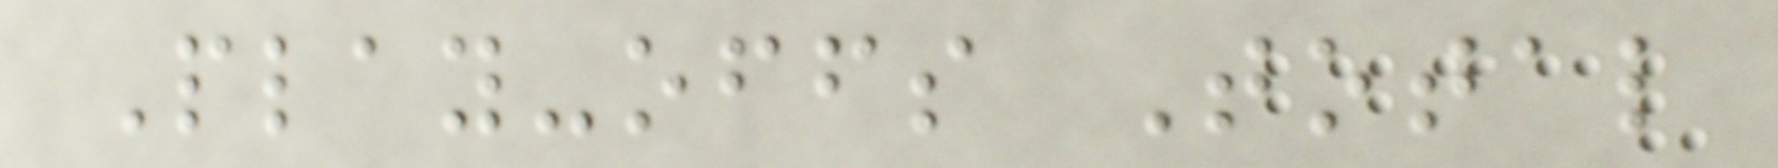Play-offs Total
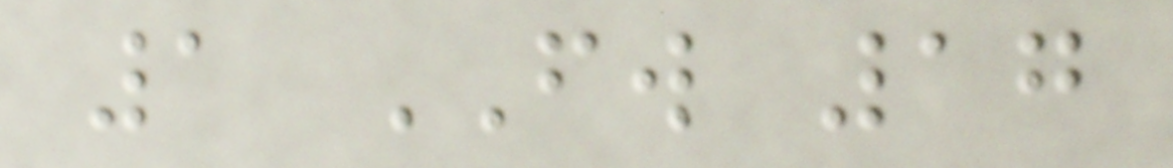1 FW 17
